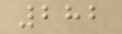282
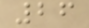26
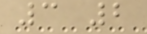3 2
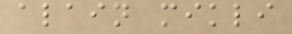alain mikli
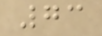73
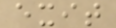exit
